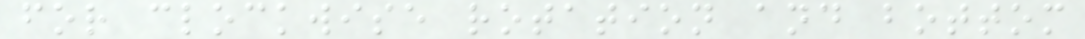for clockwise rotation and bottom
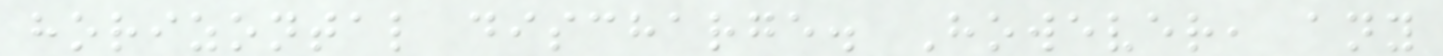horizontal discharge. However, any
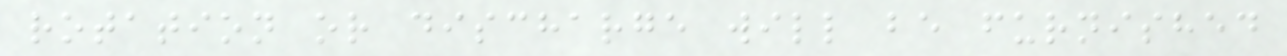rotation or discharge will be furnished
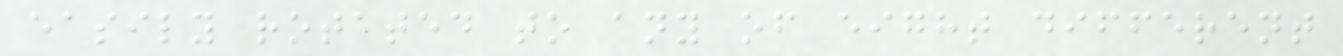easily rotated to any of eight different
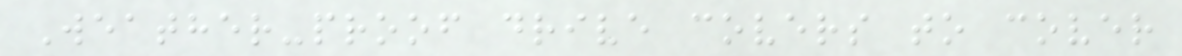Weather-proof drive covers to cover
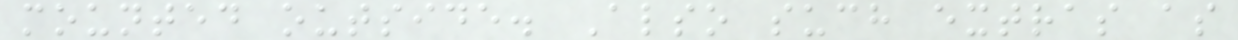mounted outside. Also such extras as
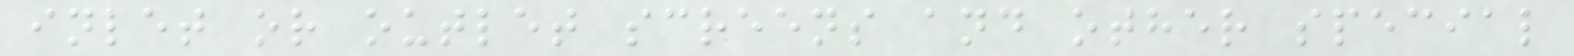inlet or outlet screens and other special
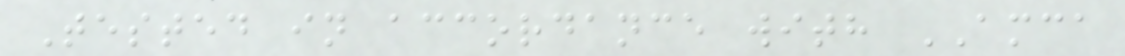Tested in accordance with AMCA
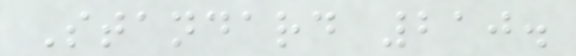Standard 210.
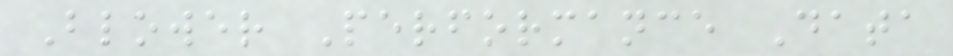Blower Performance Data
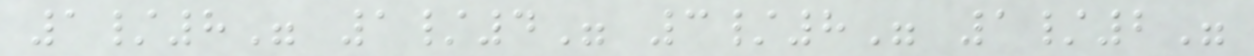1/8" 1/4" 3/8" 1/2"
